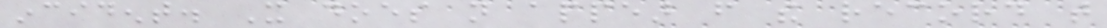incident. It does not appear from the record that
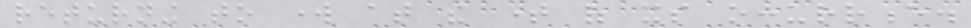returning to work at the time of its occurrence.
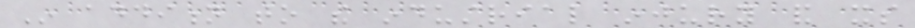In addition to the industrial injury and its
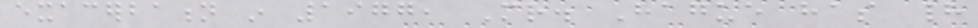exacerbation in 1977, Mr. Hague has had
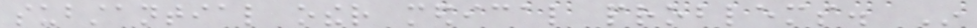substantial other medical problems. In
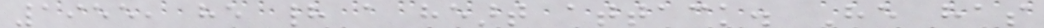1955, he had a heart attack. He has
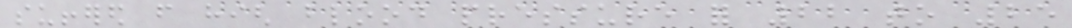suffered from high blood pressure for 22 to 25
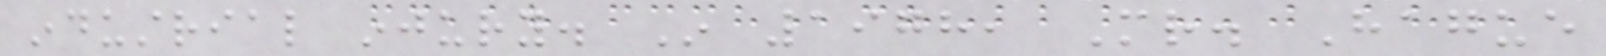industrial injury. In 1978, Mr. Hague
